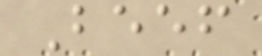Beef
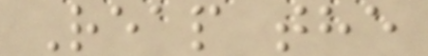Reap the
